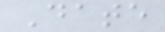Date
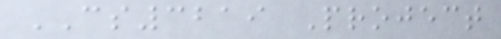CS3219 Project
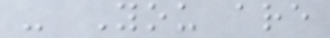- You are
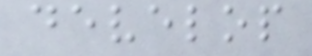develop
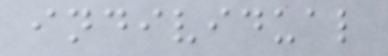individual
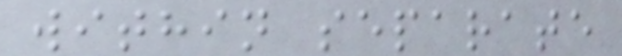within separate
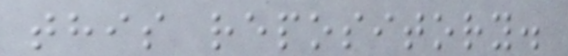this repository.
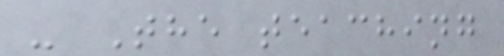- The teaching
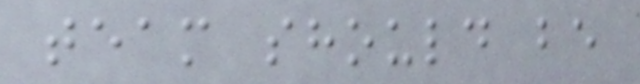team should be
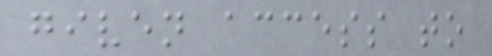given access to
